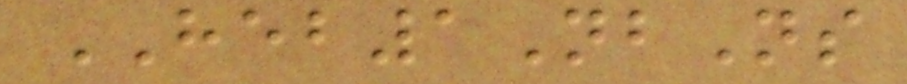HEB1NbNs
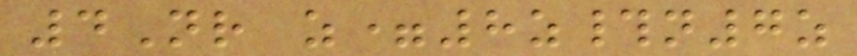4Nr z=8z#n7z
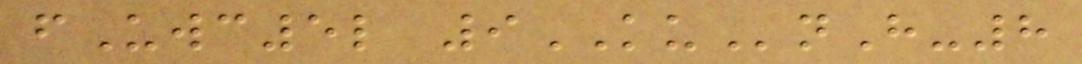fUwc5l 9KUnH-8
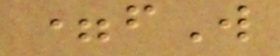=fW
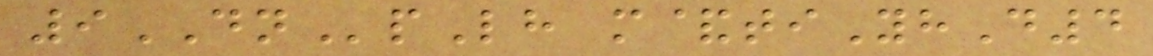9DNpLh m&tiYhD4
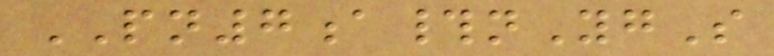PN7a#nYgS
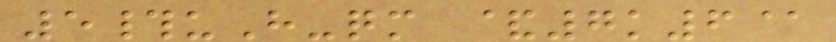5#uH-qm &7k6@
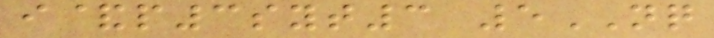i&p3syt3 5NQ
